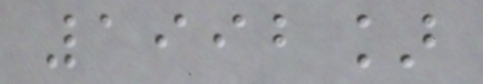1992]
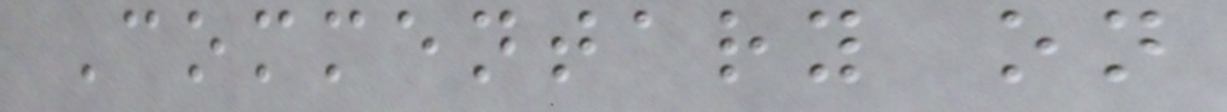Commentary on
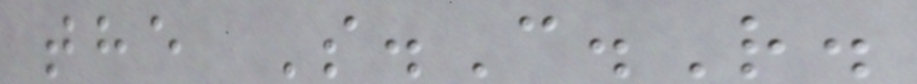the S.C.R.
